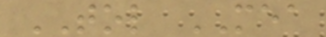TOL MEA
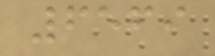6569
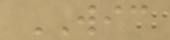WIC
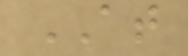AT
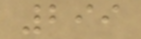299
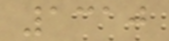1310
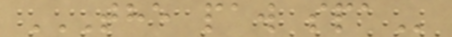THE PAW SPA
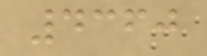4360
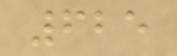625
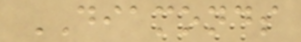DIAMONDS
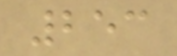253
